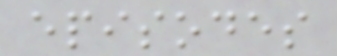episodes
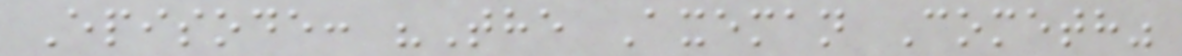Episode: "The Axeman Cometh"
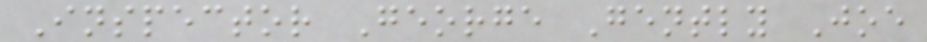Inspector George Gently Joe
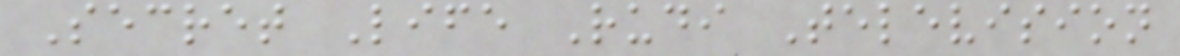Secret Life Rudi Television
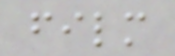film
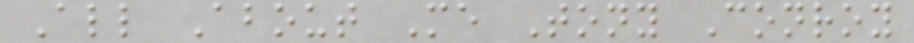All About Me Tony Conroy
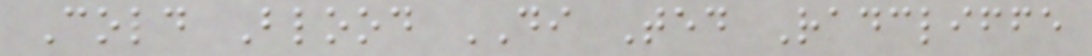Cold Blood DI Ted Radcliffe
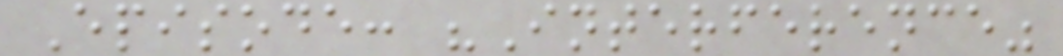Episode: "Interference"
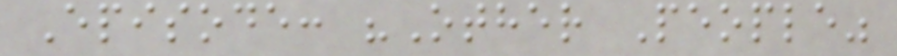Episode: "Other People"
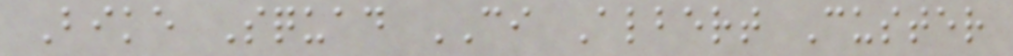Bike Squad CI Albert Custer
